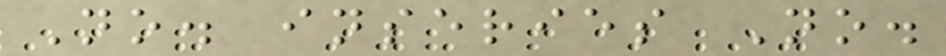No. inseries No.
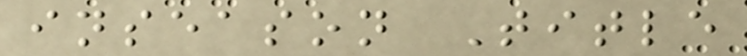inseason Title
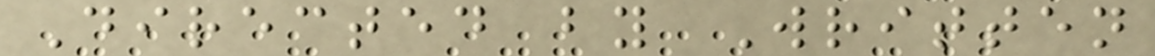Directed by Written
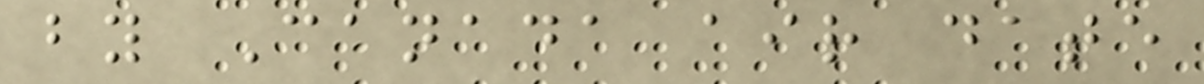by Canada air date
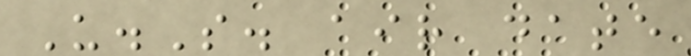U.S. air date
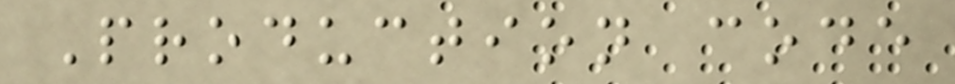Production code
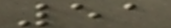51
